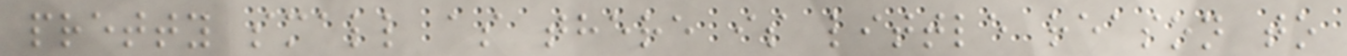pretty small as there is little reason to
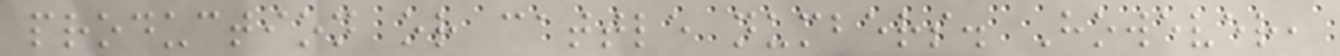production or cattle numbers. However,
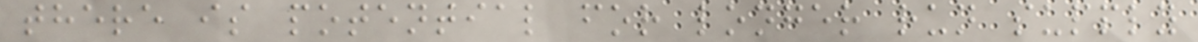there is potential for longer run supply
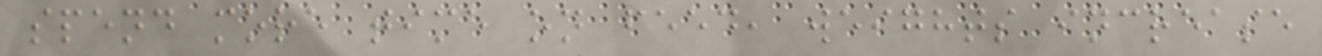spend more time on feed, weights increase
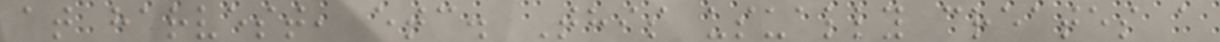at harvest, etc. This usually creates a
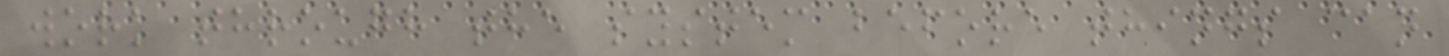work through the system before things can
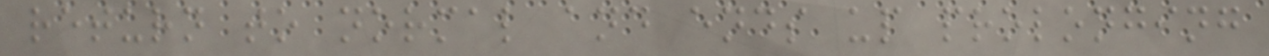return to normal and ends up prolonging
